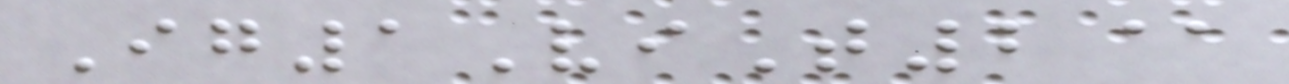Ig1ViT2@
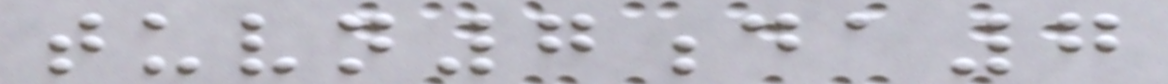tuvn7da7
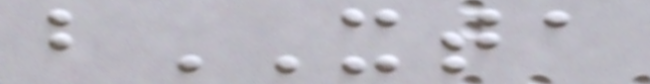bXTA
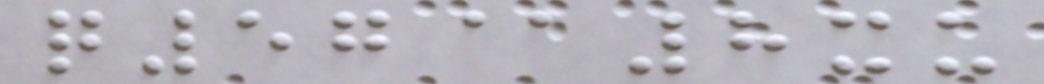q57@8xu
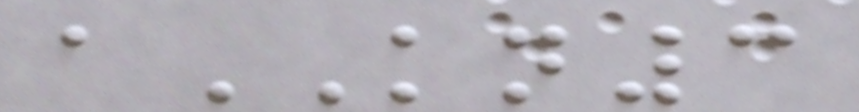aKN3
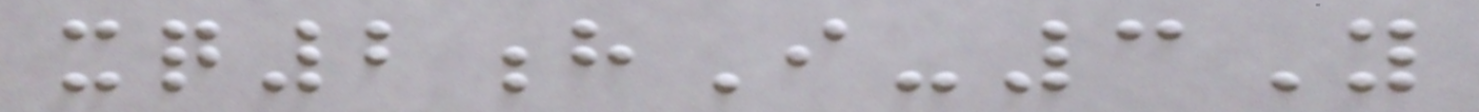xq2hI-3Y
